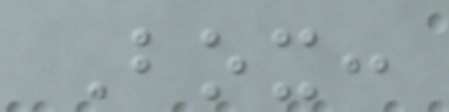Box:
